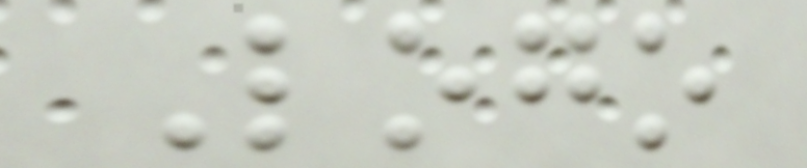Logo
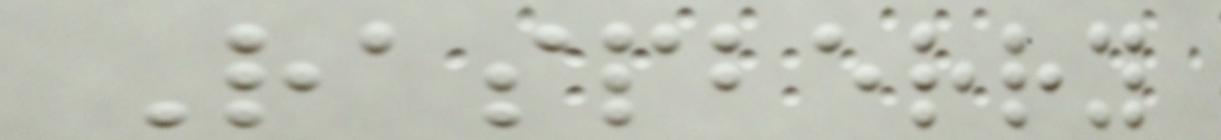Raspberry
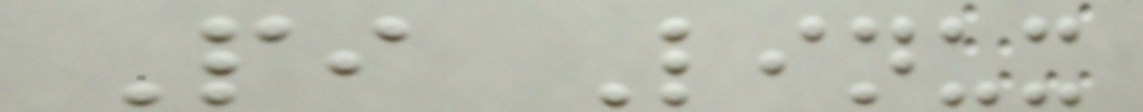Pi Linux
